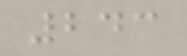243
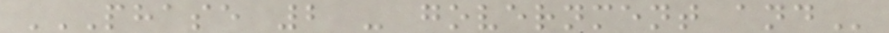PHASE 2 - GOVERNMENT AND
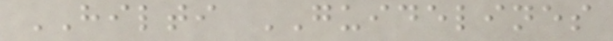HILTI GUIDELINES
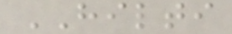HILTI
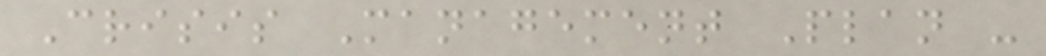Crisis Management Plan -
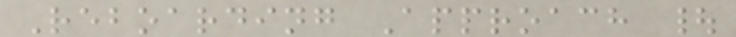Reboarding Approach |
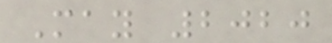May 2020
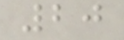20
